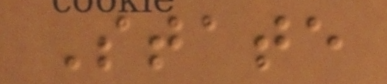State
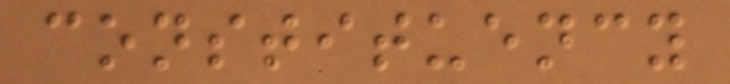constituency
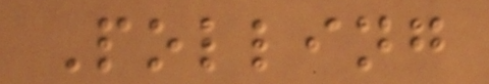Polling
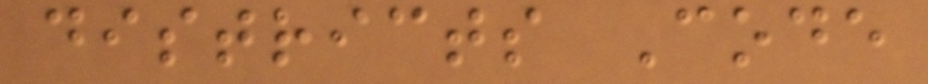districts Code
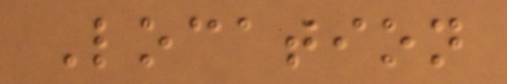Location
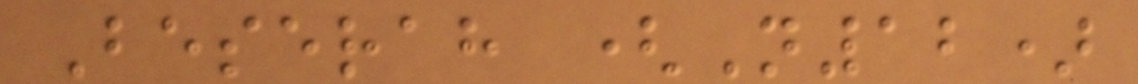Beserah (N12)
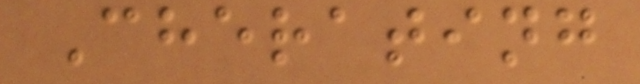Cherating
